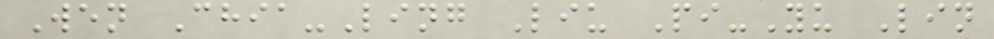Wen Chia-Ling Liu Pi-Yu Lin
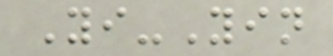Yi-Yin
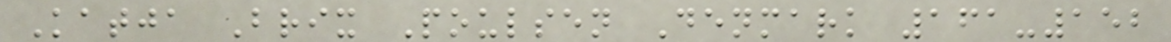Katja Brix Poulsen Denmark 161-152
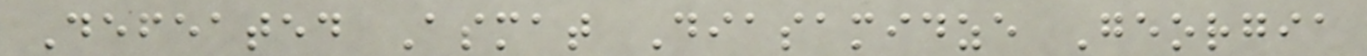Defeated Asmat Diasamidze Georgia
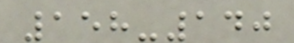158-140
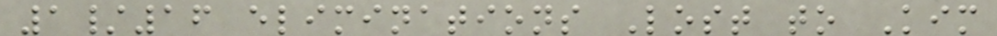1/16 eliminations Lost to Kim
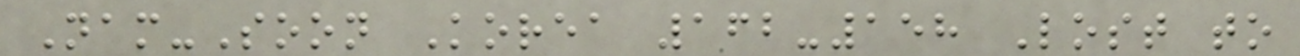Nam-Soon Korea 162-158 Lost to
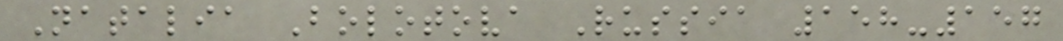Natalia Bolotova Russia 158-157
